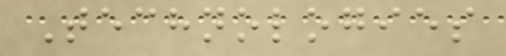Technologies
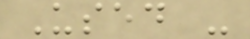Used -
